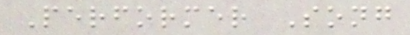Performer Song
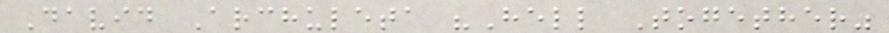David Archuleta "Hell Together"
